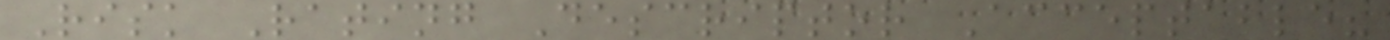Risk Rating Descriptor Acceptable?
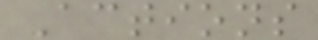Actions
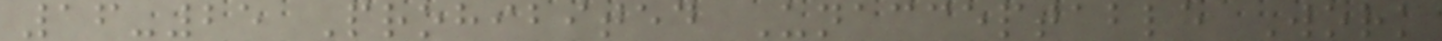16-25 Prohibited Unacceptable Work
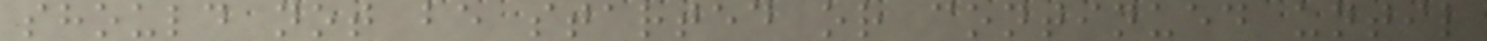should not be started or continued until
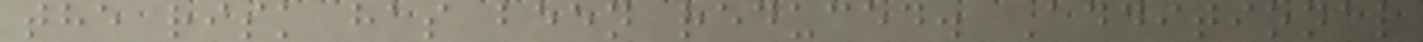the risk has been reduced. Additional
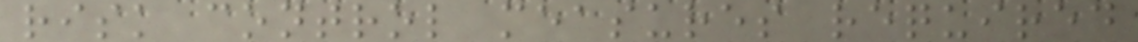risk control measures required
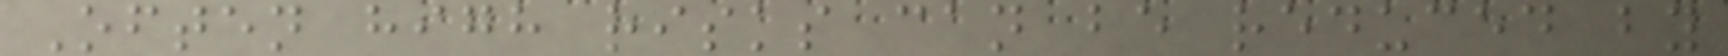Often high risks can be reduced by
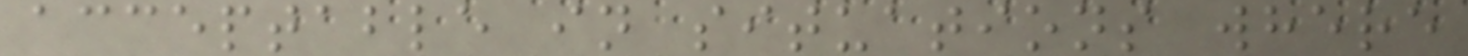acceptable in situations where
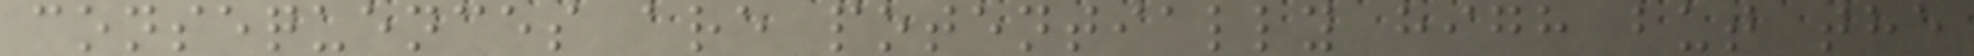consequences are potentially high but the
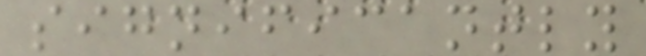significantly
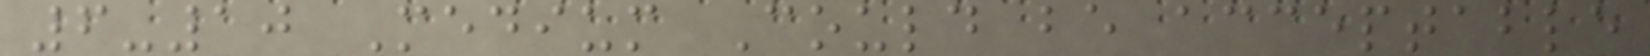6-10 Medium Could be acceptable
